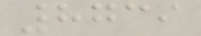8739
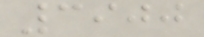3900
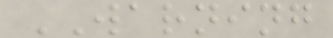WARNING
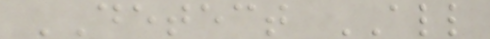DETECT ALL
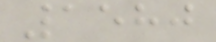1580
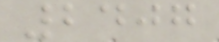2407
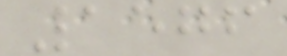1576
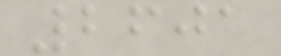2601
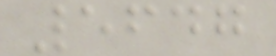5647
